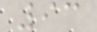93
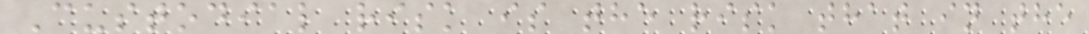Custodial risk is the risk that in the
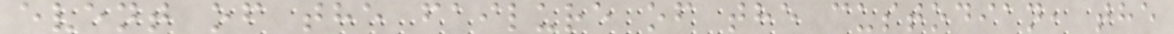event of the failure of the custodian, the
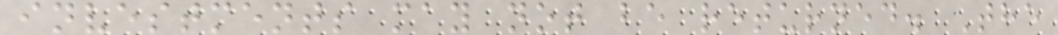investments may not be returned. The
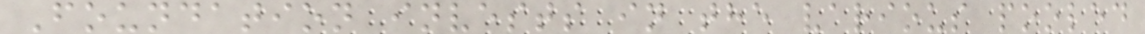Foundation invests in the various pooled
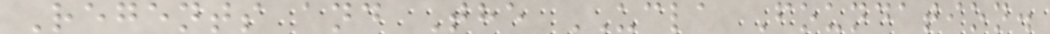Regents and The UCLA Foundation.
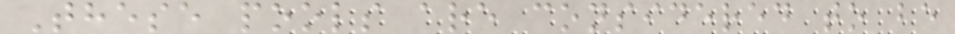These pools are considered to be
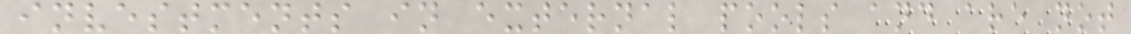investments in external pools and are not
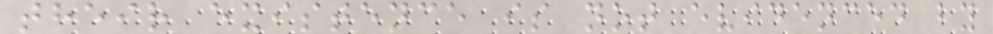their existence is not evidenced by
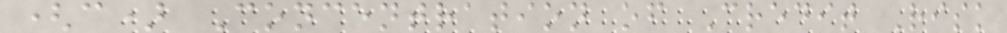(c) Concentration of Credit Risk
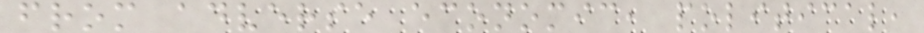from adverse economic, political,
